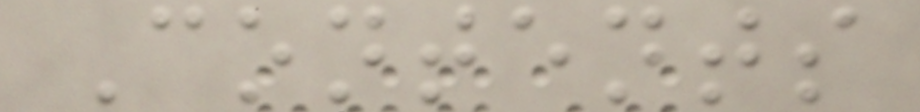Contents
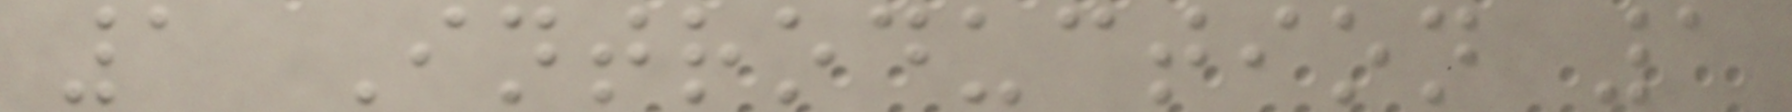1 Introduction 1
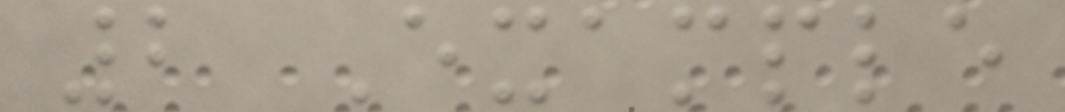2 Example
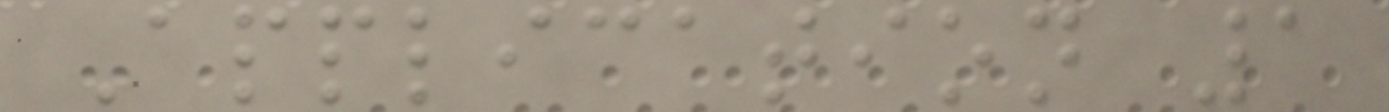Application 1
